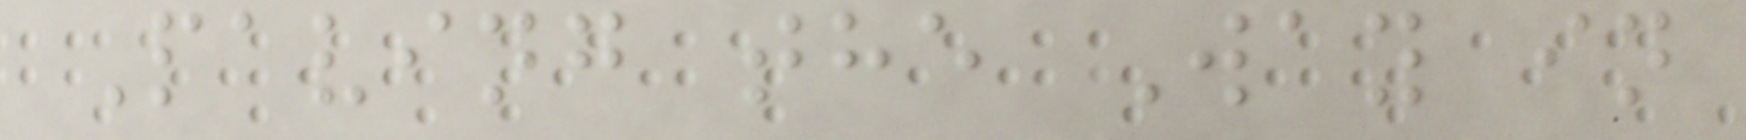Paving the Way in
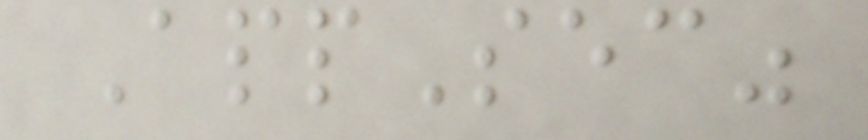AppSec"
